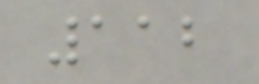112
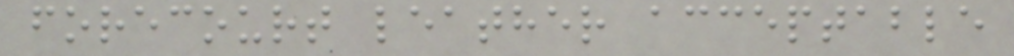forecourt leather acceptable
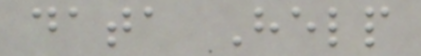data Help
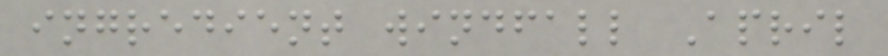ingredient windfall April
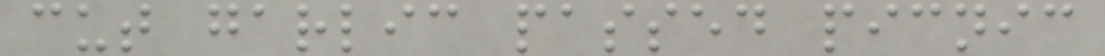cut garlic passed picnic
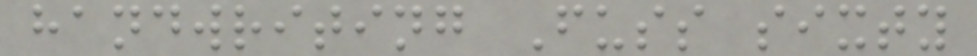handwriting Fuss sixty
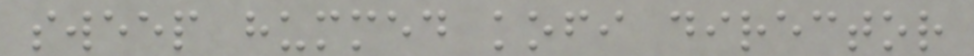sweep hummed kofi director
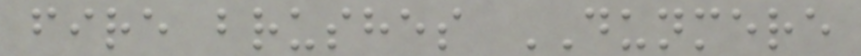fire brushes DUNMERE
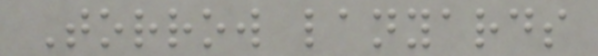Torrow lanyards
